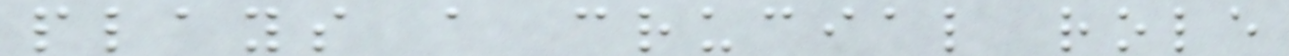plays a crucial role
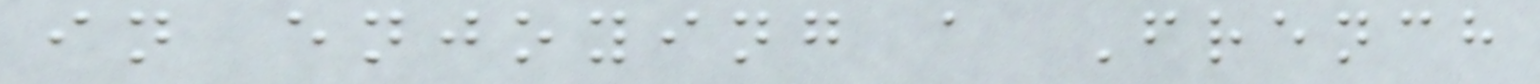in enjoying a French
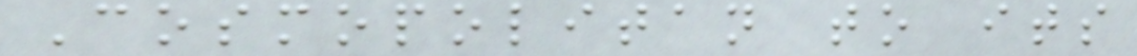Cosmopolitan to its
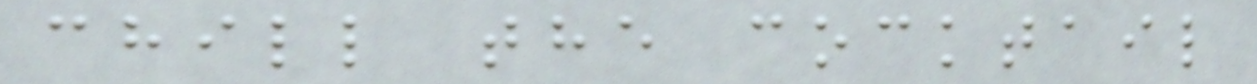chill the cocktail
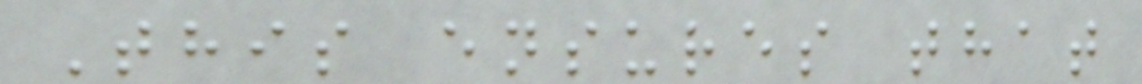This ensures that
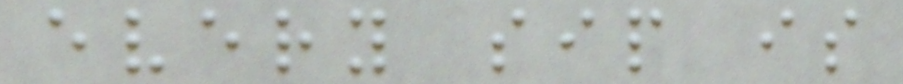every sip is
